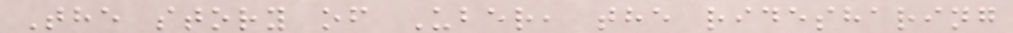The story of Uber, the ridesharing
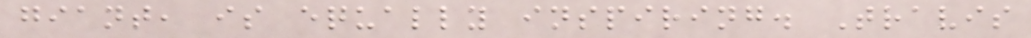giant, is equally inspiring. Travis
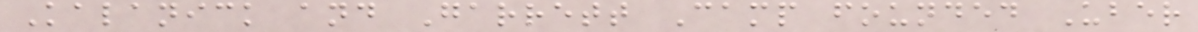Kalanick and Garrett Camp founded Uber
